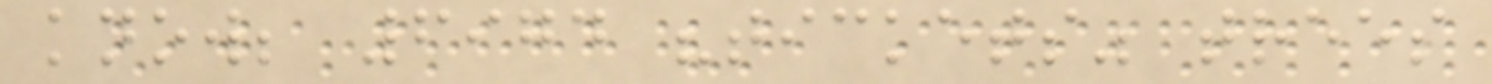know; 6974 "tickets" trees
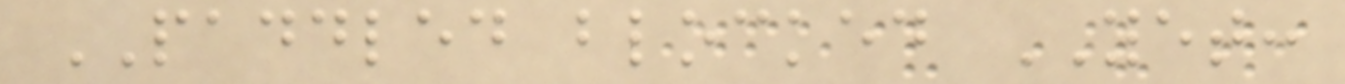PADDLED blocked YET:
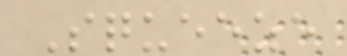Squeeze
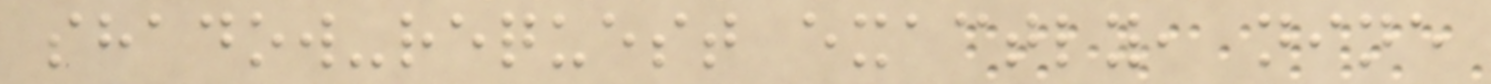shadow-request exactly, nine
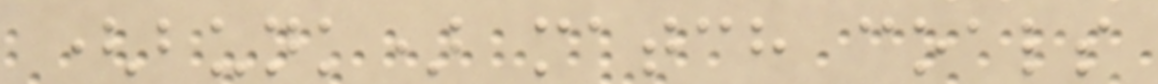(bunk) match coals
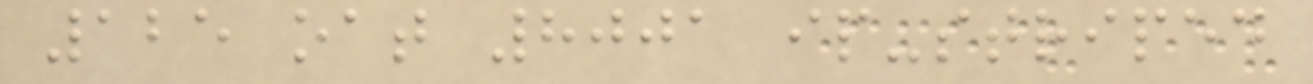125 oat 8001 ip-striped
